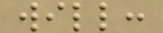will:
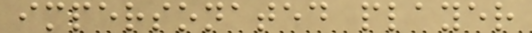impersonated player
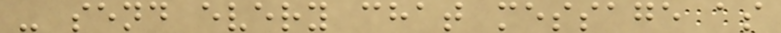- send every chat message as
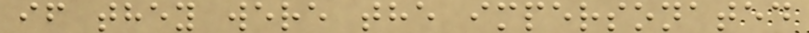if they were the impersonated
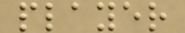player
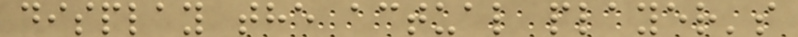display the actual player's
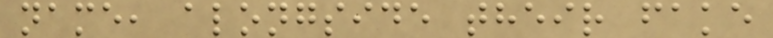name, alongside their fake
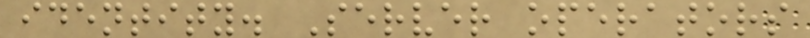identity. Server operators
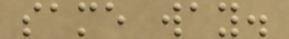same way.
